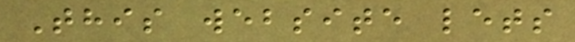This website lets
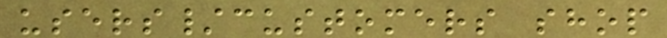users/customers shop
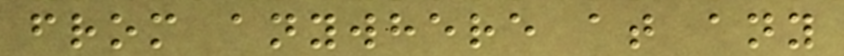from anywhere at any
